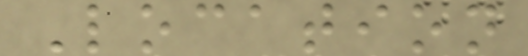Location
